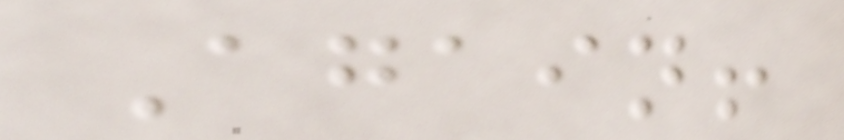Again!
